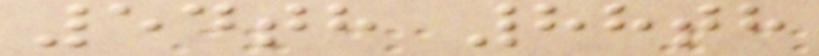54th 88th
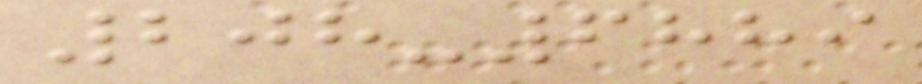208-6889
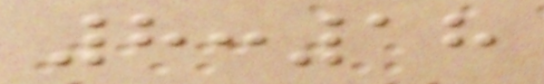8:18
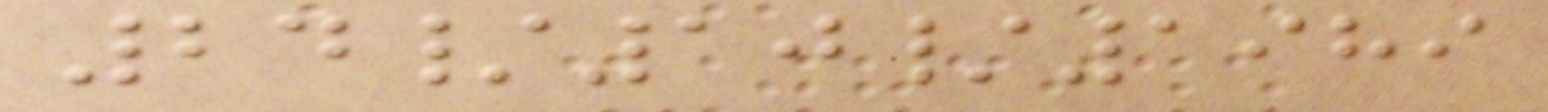24/10/1989
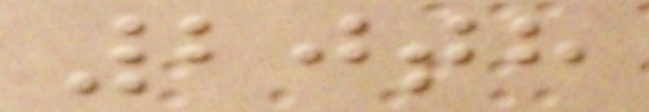20th
